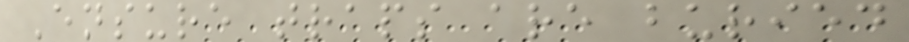Ensure traps are buried
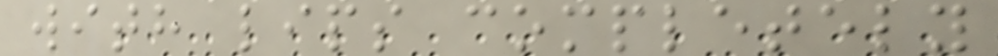with lips completely
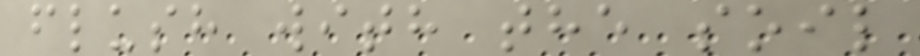flush with the soil
